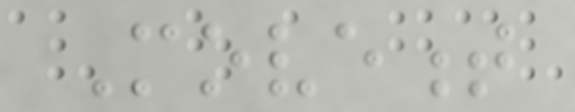Movement
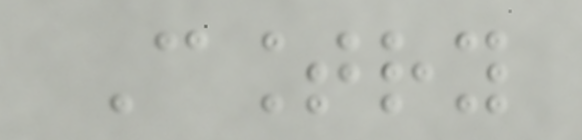Country
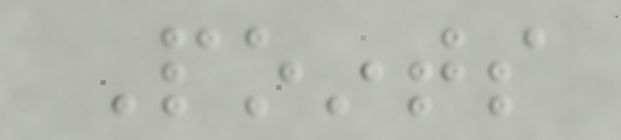Points
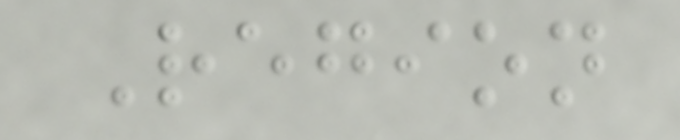Region
